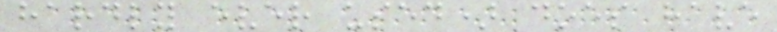hardly ever used) does have
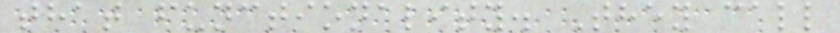that functionality. They call
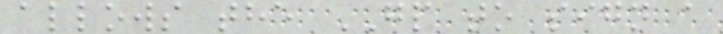allows the GP to sign a
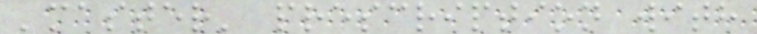'master' prescription with
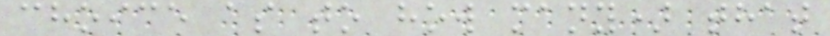choice as to how many) that
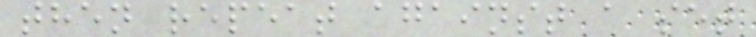then repeat against a set
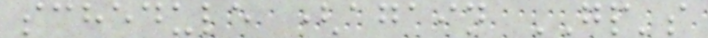schedule (again GP's
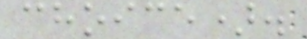choice).
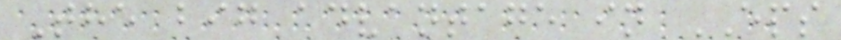The big advantage in EPS
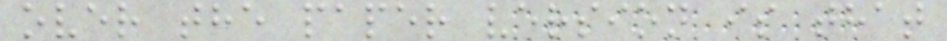over the paper version is that
